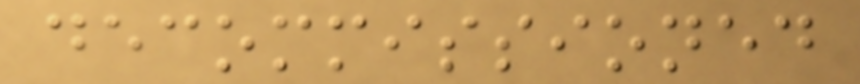decommissioned
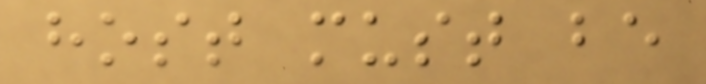host must be
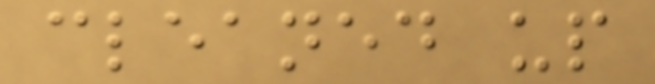cleaned up
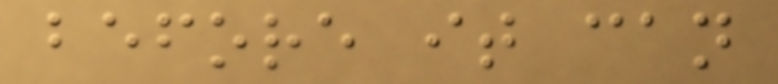before it can
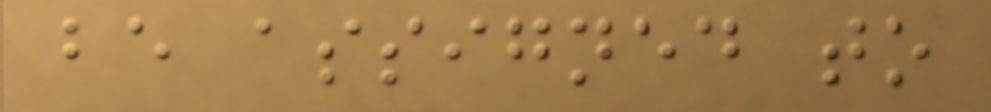be assigned to
